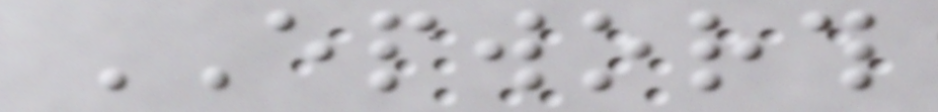EPWORTH
